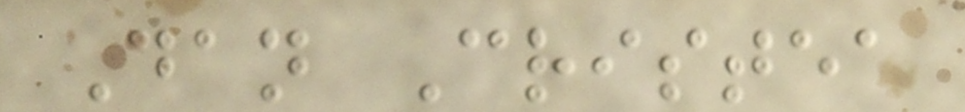Dan Cristea
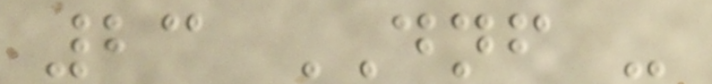23 DNF -
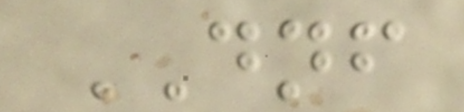DNF
